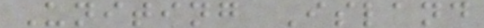Uniting Island
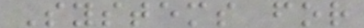Systems for
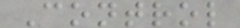Control
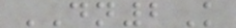DN2K
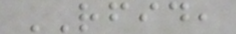RFID,
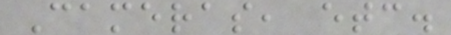Cameras, etc.
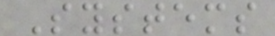Systems
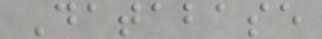Database
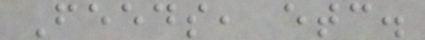Feeds, etc.
